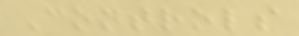Controls
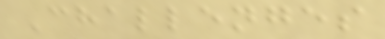Challenges
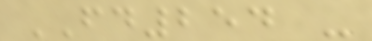FD254 -
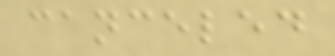canceled
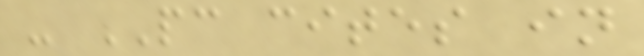- PC cites in
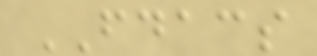FDACS
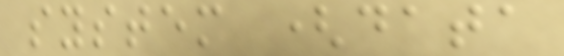system (data
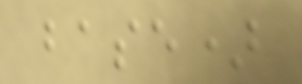base)
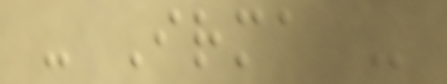- Irma -
